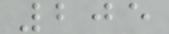205
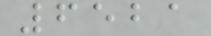6521
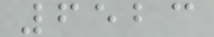6523
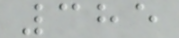385
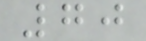70
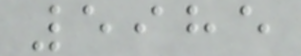5985
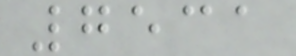7531
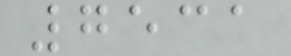7531
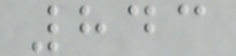843
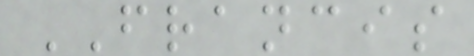FRANCIS
